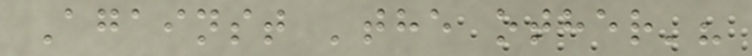Against 'the other'?
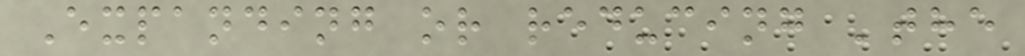Expanding or reducing 'the
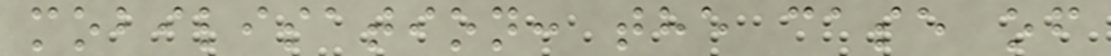mobilisation: the case of
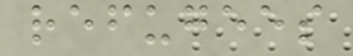refugees
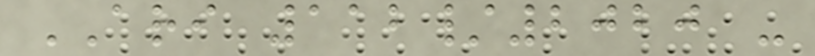ARI 112/2020 -
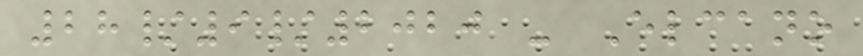28/9/2020 - Elcano
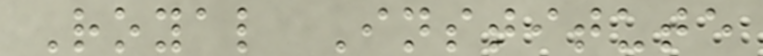Royal Institute
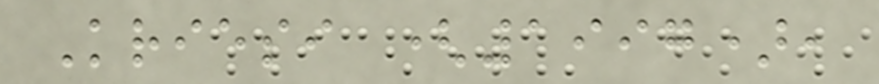Kriesi (1997),
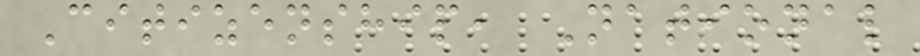Citizenship, National
